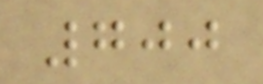700
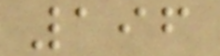196
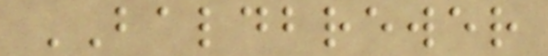BALDBREWER
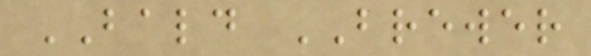BALD BREWER
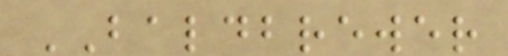BALDBREWER
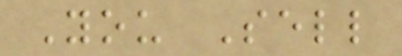You Sell
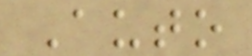Auto
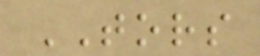TORS
